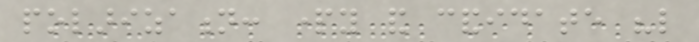polarization: party and candidate "like
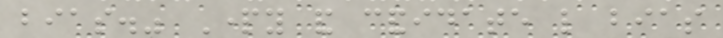bias." Party and candidate like bias
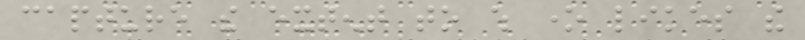capture the extent to which one likes the
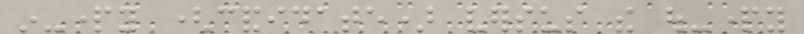in-party (candidate) versus the out-party
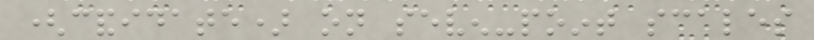(candidate) on seven-point scales
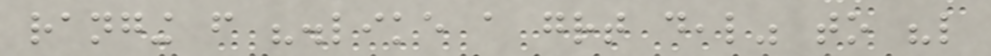ranging from "dislike a great deal" to "like
